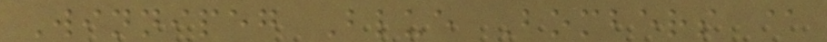Winnipeg Blue Bombers @
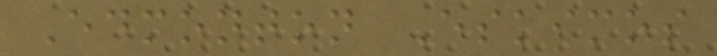Edmonton Eskimos
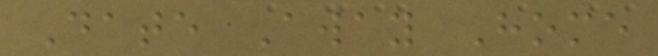Date Away Home
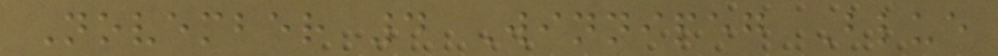November 4 Winnipeg Blue
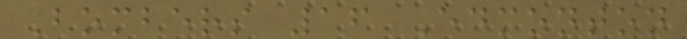Bombers 16 Edmonton
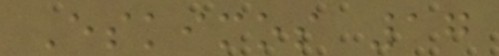Eskimos 17
